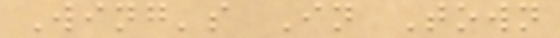Wing's In Town
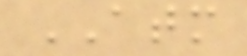ATM
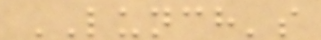LUNCH's
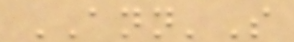ANN'S
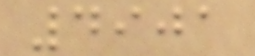4901
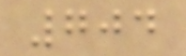704
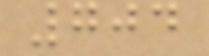704
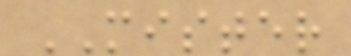MISTER
